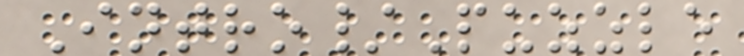Intro/Puzzle
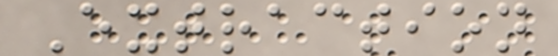Extraction
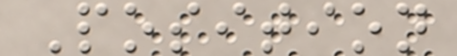Position
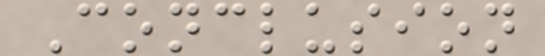Conclusion
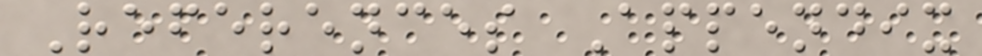References Appendix
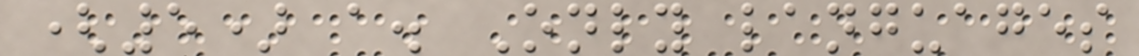(5) a. Only languages
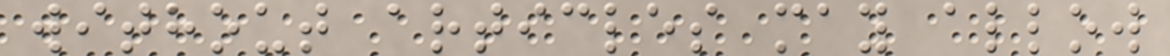without articles may allow
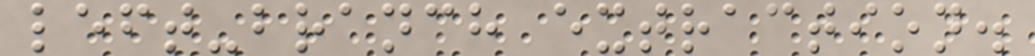left-branch extraction.
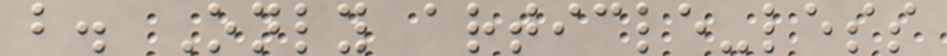b. Only article-less
